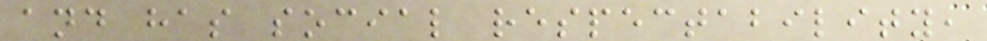and has social respectability,
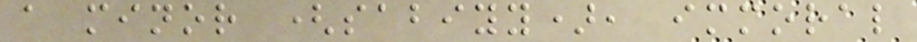a minor (sabiyy), immoral
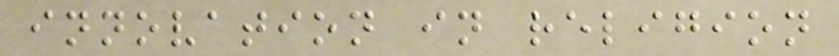innovation in religion
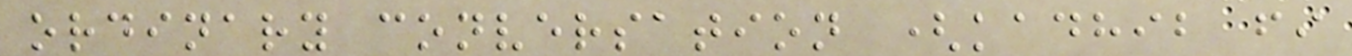ordinary conversation (kadhib fi
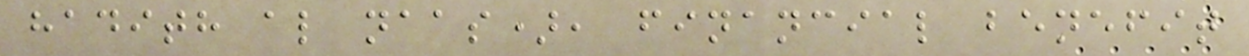hadith al naas), financial benefit
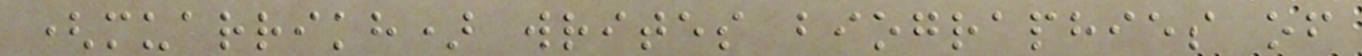(muarrikh) writes biographies of
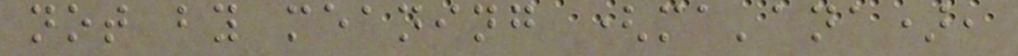not by meaning (ma'ana),
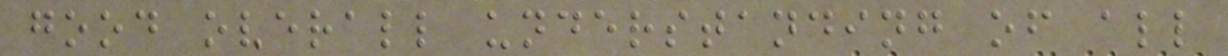good overall understanding of all
